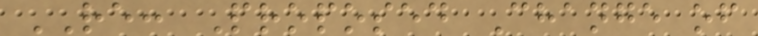RE: Proposed Change of
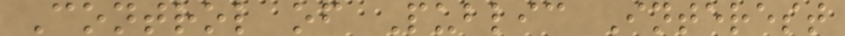Control of Public Interest
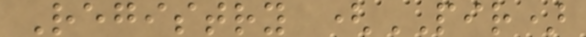Registry (PIR)
